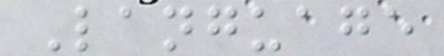Language
